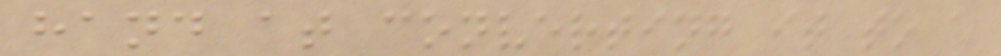hand at converting it to a
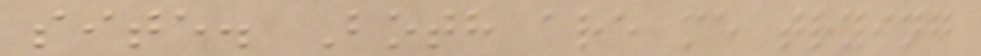site. Both are me trying
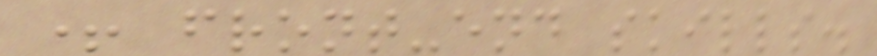+ front-end skills.
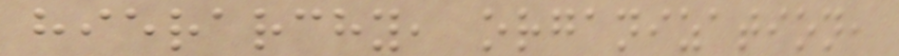hierarchy, organization,
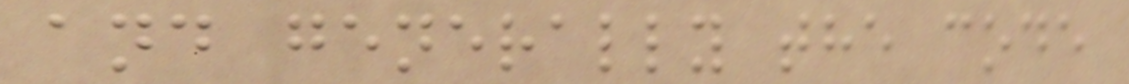and generally the code
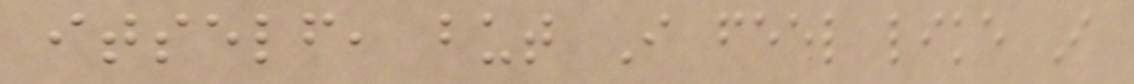itself, but I feel like I
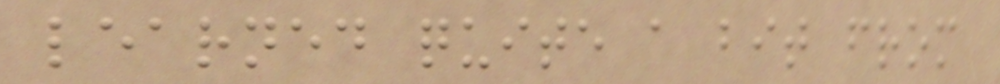learned quite a bit from
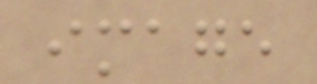image
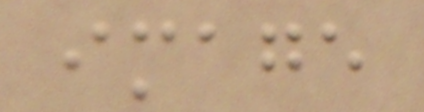image
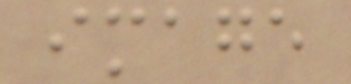image
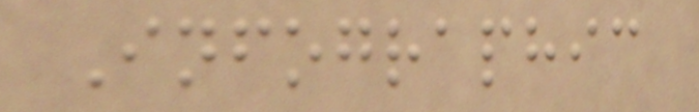Infographic
